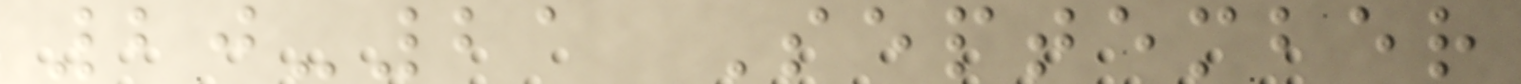20-21 September
